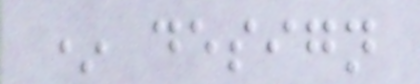* design
